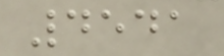4541
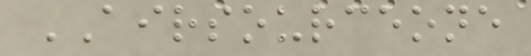AIRSOURCEONE
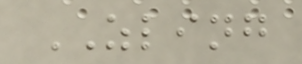ZLING
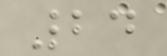24
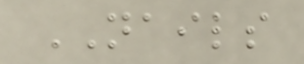NAILS
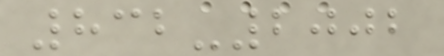832-2002
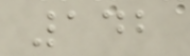142
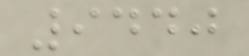9440
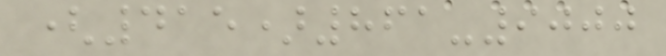(415)861-9000
